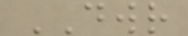DWR
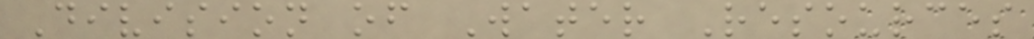Division of Water Resources
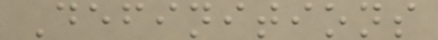Definitions
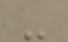-
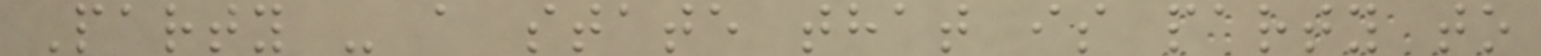Party - a state that is party to
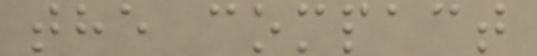the compact
